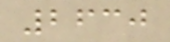2630
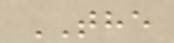THE
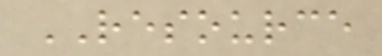RESOURCE
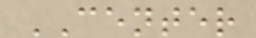CENTER
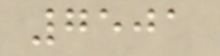7501
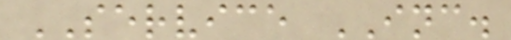SERVICE INC.
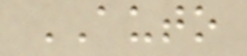AUTO
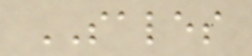SALES
